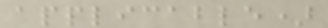applicable)
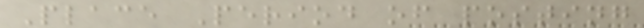Place Period of posting
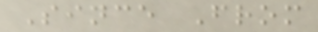Since From
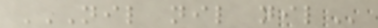NIL NIL NIL
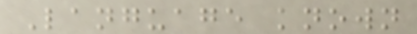Language known
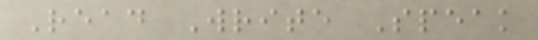Read Write Speak
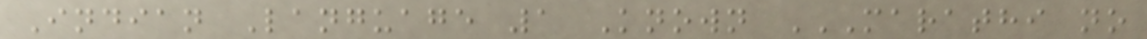Indian Language 1 Known MARATHI NO
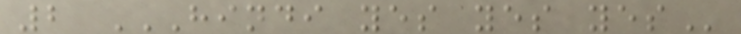2 HINDI YES YES YES
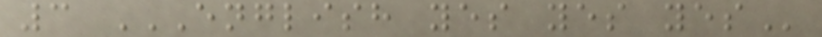3 ENGLISH YES YES YES
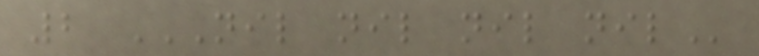2 NIL NIL NIL NIL
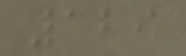129
